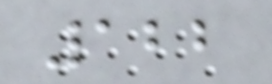122
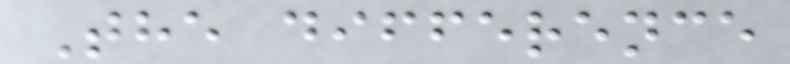The difference
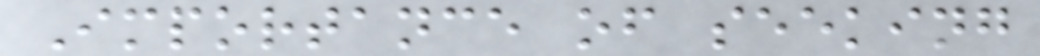Importance of seeking
